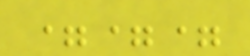===
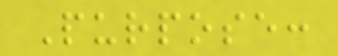Purpose:
